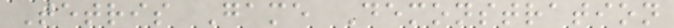Tetris Game Demonstration
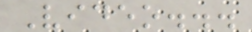Video...
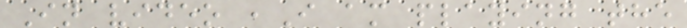In video ,I am playing the
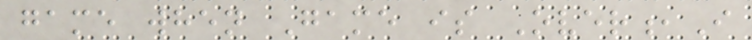game when Game is Over,I
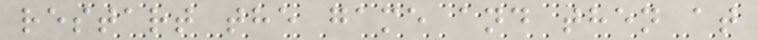restart the game and then at
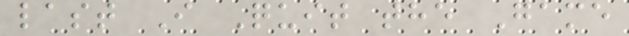last I Quit the Game
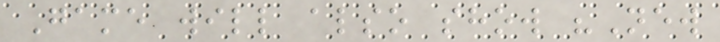Game will also show "New
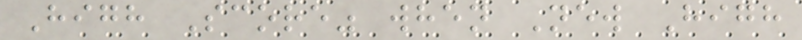High Score" when New High
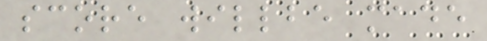score willbe made
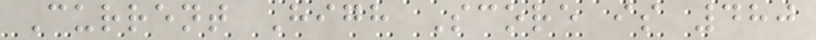Current High Score is 480
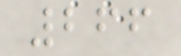266
